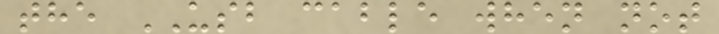the USB cable when not
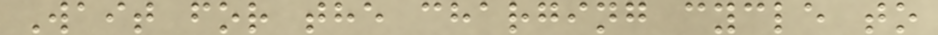Wait for the charging cycle to
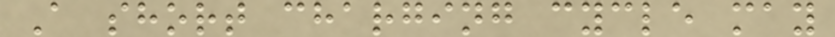A short charging cycle may
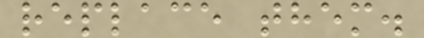replace them.
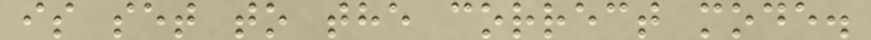is set to the correct mode.
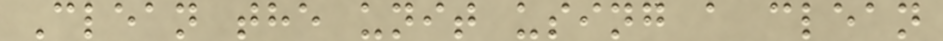Clean the unit using a clean
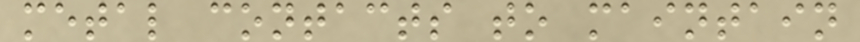metal contacts to maintain
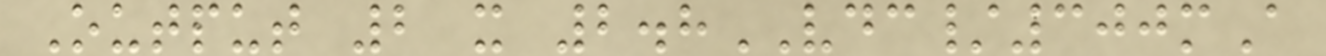Output 2 x 2.8VDC/300mA
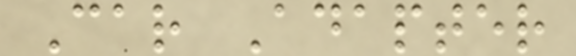Car Adapter
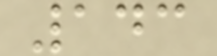143
